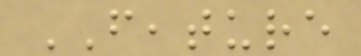FEATURE
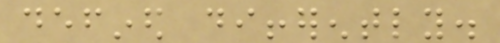defined differently.
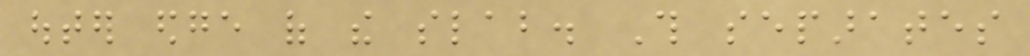outer edge of the slab. This separates
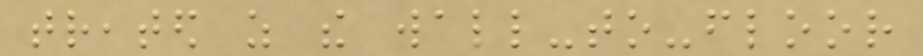treated as the wall-to-floor
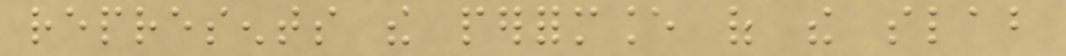represents the performance of the slab
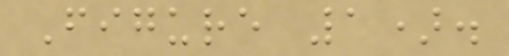Figure 1).
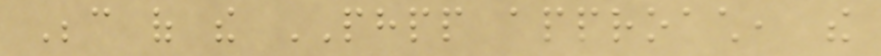Because of the PHPP approach, the
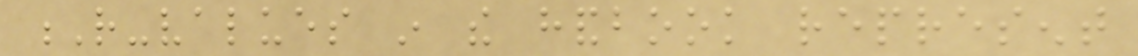R-values in the handbook represent
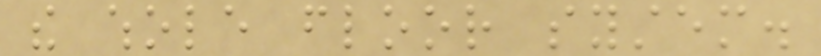the whole floor system.
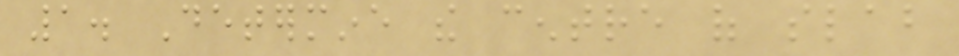1. Determine the centre of slab
